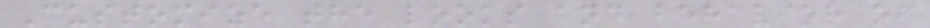Customize the looks and behavior of
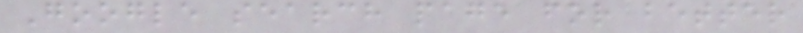Google search page for better
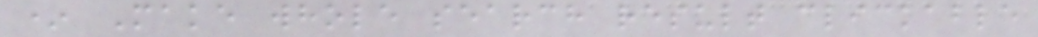* Make whole search result clickable
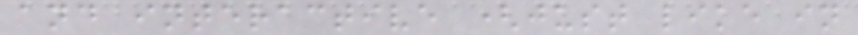and interactive (just like in
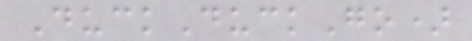DuckDuckGo)
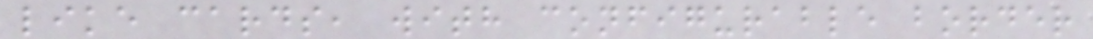like cards, with configurable border
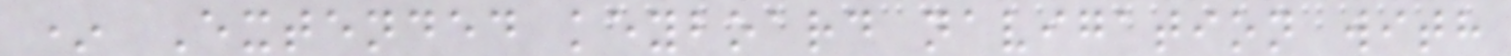* Extended keyboard navigation with
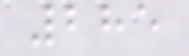285
